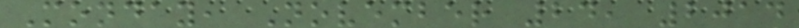Monday, November 24, 2014
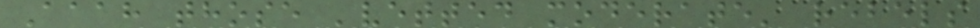Aaah those 'vetted moderate' rebels
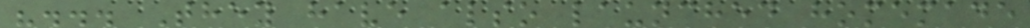"... They have also launched homemade
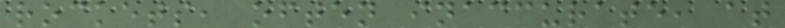rockets, often inaccurate, at
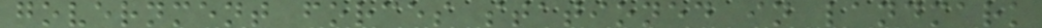government forces stationed in landmark
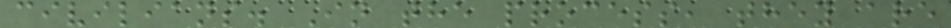civilians. In the process, they are
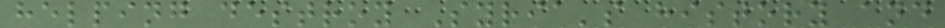helping destroy Syria's history and
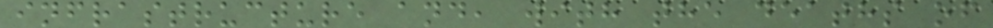infrastructure and, with the deaths of
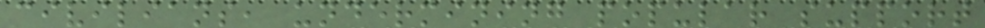civilians, undermining popular support
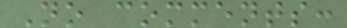No comments:
